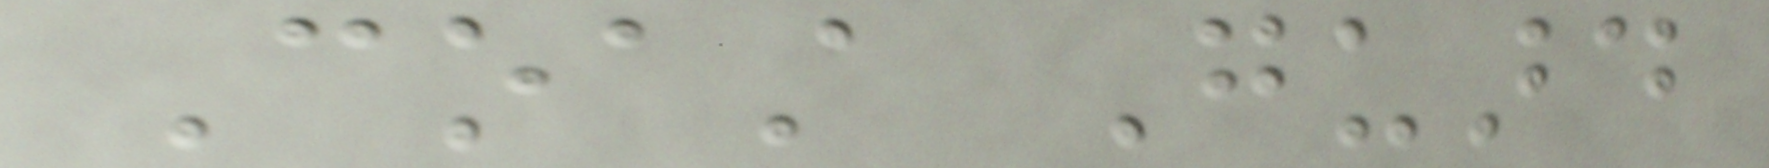Coast Guard
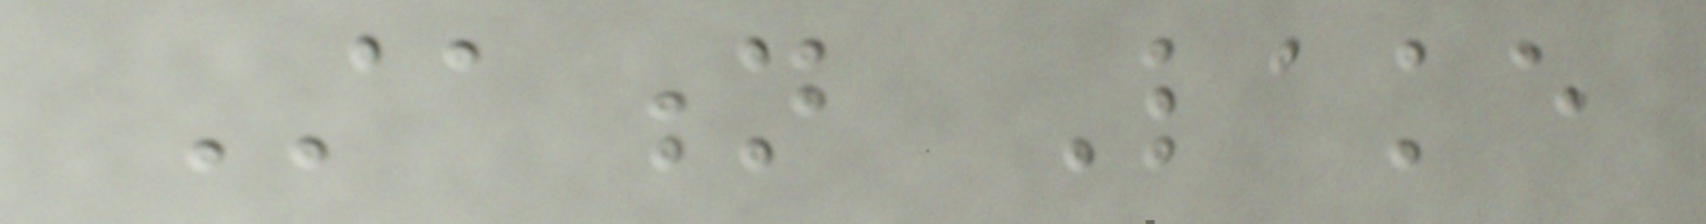Station Lake
